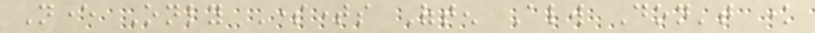Never Only Sometimes Often Always Don't know
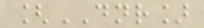[DNR]
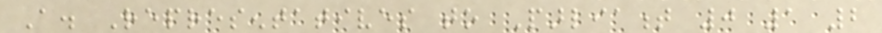A. Representatives to Parliament 0 1 2
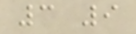3 9
